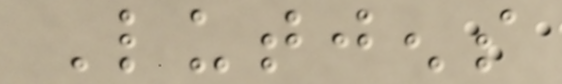Lutjens
